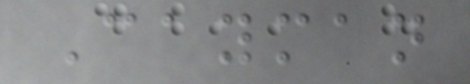Cayman
